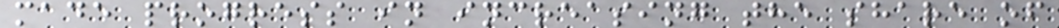made progress in increasing the share of
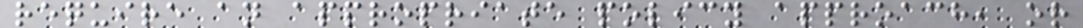require an appropriate policy approach, or
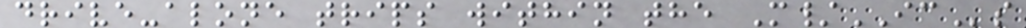drive-alone trips within the M/ICs
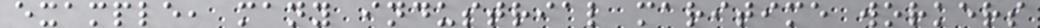example, many industrial maritime workers
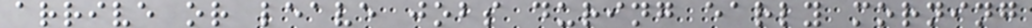arrive or leave jobs during early morning
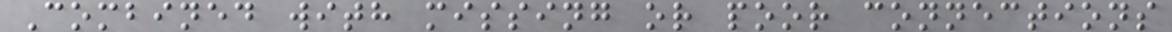Combined with missing or poor connections
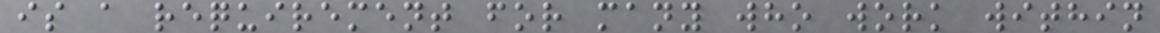is a requirement for many who work within
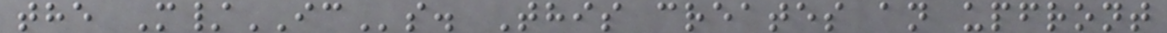the M/ICs. This creates an upfront
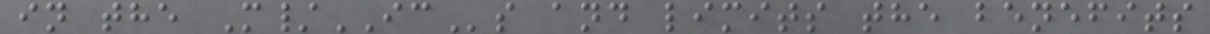in the M/ICs and limits the benefits
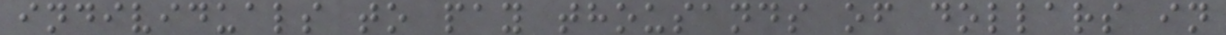individuals to pay thousands of dollars in
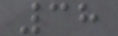38
